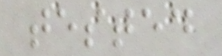tested
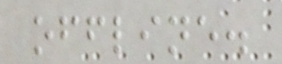offline.
